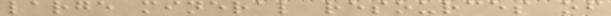large mineral resources of
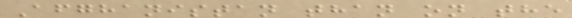Afghanistan than on the
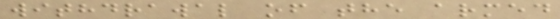withdrawal of the armed
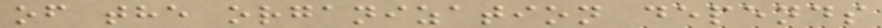of the organization depends
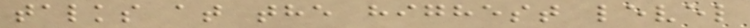talks at the highest level
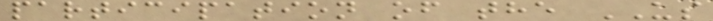participation of the US
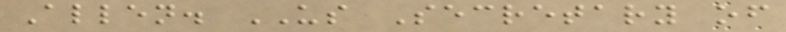Allen. US Secretary of
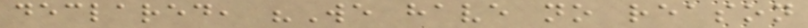declared, "We have no reason
